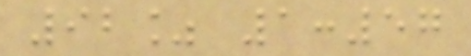92% 1:57
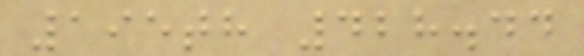195th 428.44
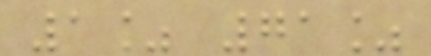1% 71%
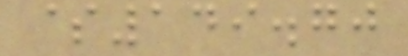$149.70
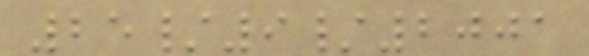25/9/2001
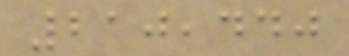210,440
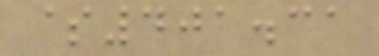$401.31
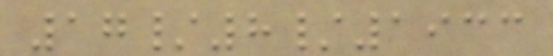17/8/1933
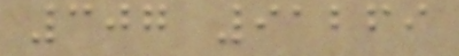307 91269
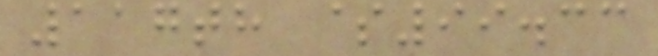117th $99.33
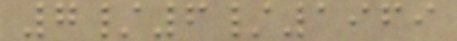7/6/1969
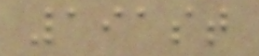191st
